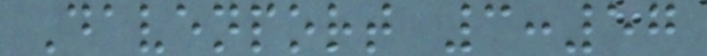Davenport 3:57
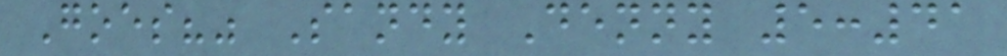Goes?" Sandy Denny 5:41
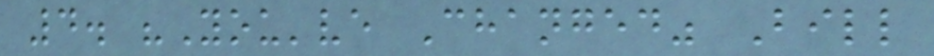4. "You've Changed" Bill
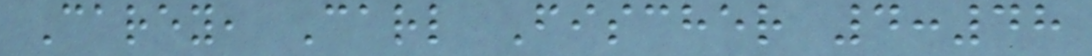Carey, Carl Fischer 4:48
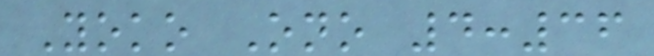Yoko Ono 4:36
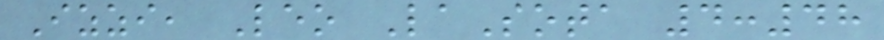Izzi, Leo LaSota 4:48
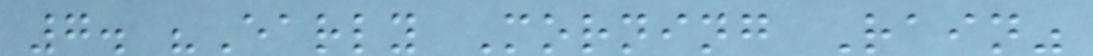7. "Early Morning Rain"
